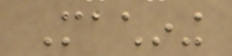Machining
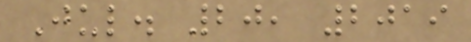Jul. 20, 2019
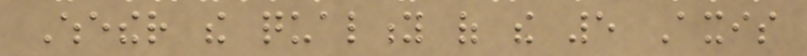Whether the quality of the 5 Axis
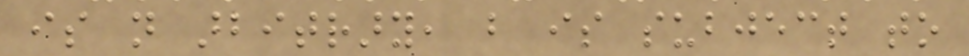is not arbitrary, but is subject to
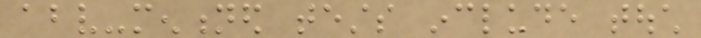above-mentioned tests include touch
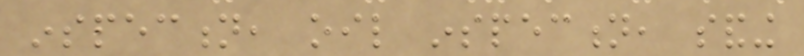inspection, oil inspection, sanding
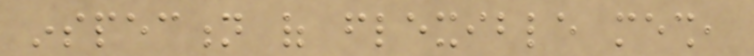inspection of flexible mesh,
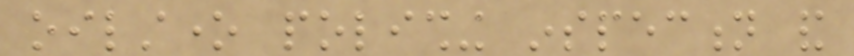oilstone polishing inspection and
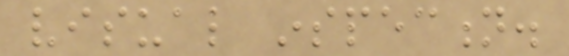visual inspection.
